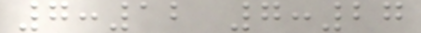7:12 7:27
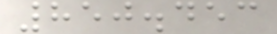850.453
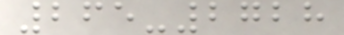265-2728
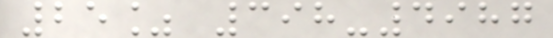25% 398-4987
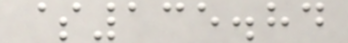$135.84
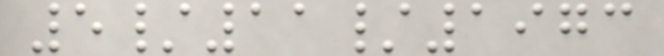5/11/1973
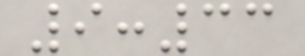9:33
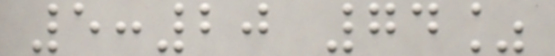5:20 74%
